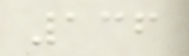136
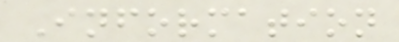Information
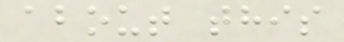about this
